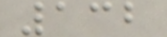132
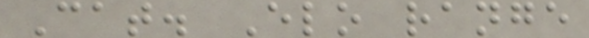Cat. Elo range
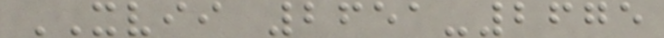XVII 2651-2675
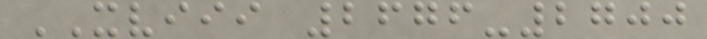XVIII 2676-2700
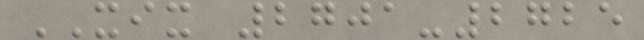XIX 2701-2725
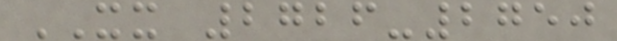XX 2726-2750
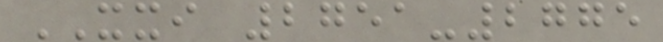XXI 2751-2775
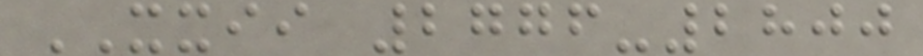XXII 2776-2800
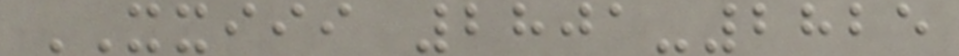XXIII 2801-2825
